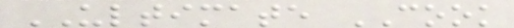ULTIMATE COOK
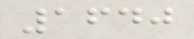1640
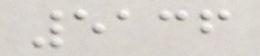5136
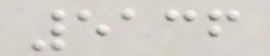5136
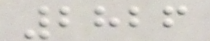2826
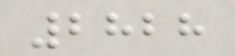2828
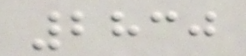2830
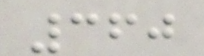360
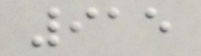915
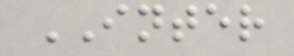INTER
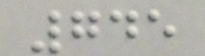745
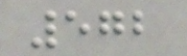572
